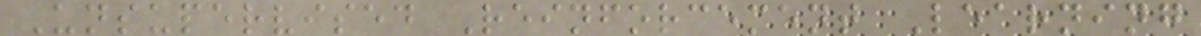Unsupervised Reinforcement Learning
